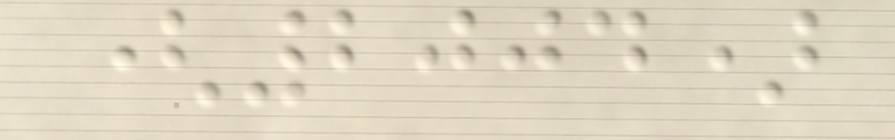(2004)
